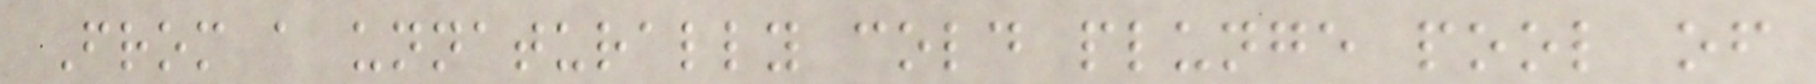From a unnaturally cold plunge pool of
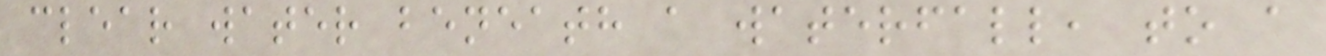clear water beneath a waterfall, to a
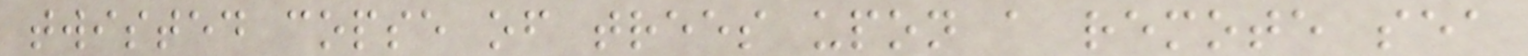twisted copse of trees upon a remote sea
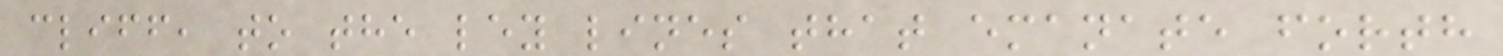cliff, to the ley lines that emanate forth
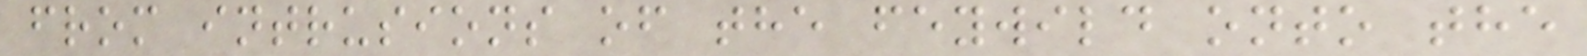from intrusions of the feywild onto the
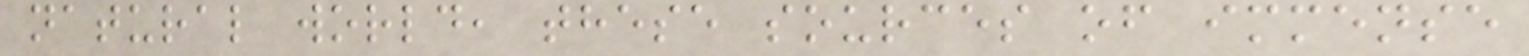natural world, these sources of immense
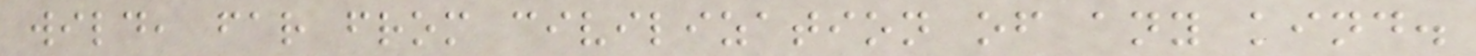wild, far from civilization of any kind.
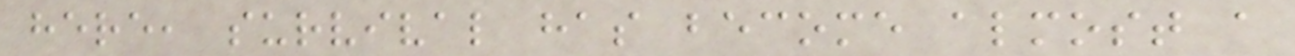here, survival has become almost a
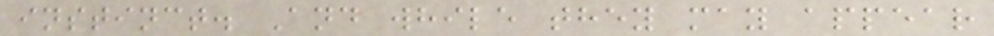instinct. And while they may appear
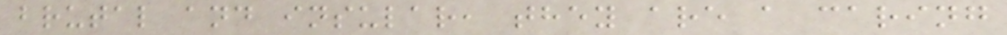brutal and insular, they are a caring
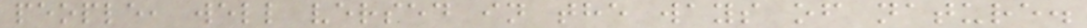people, well versed in the ways of nature.
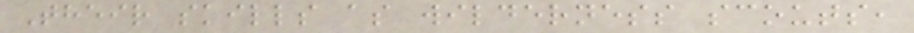Their skills as wilderness scouts,
